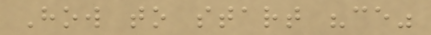How to start "ce"
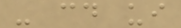- cd ui
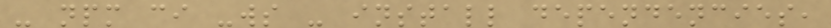- npm ci -ws - install dependencies,
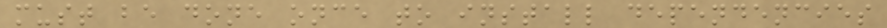must be done once to install dependencies
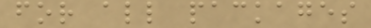for all packages
